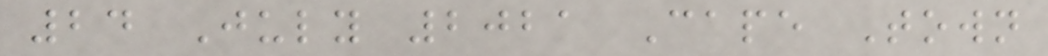24 July 2021 Cape Town
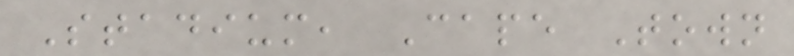Stadium, Cape Town
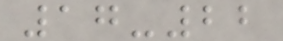17-22
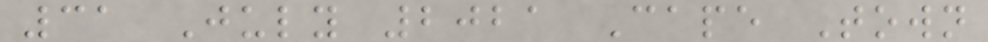31 July 2021 Cape Town
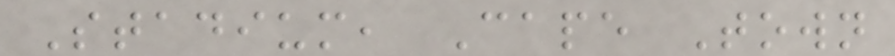Stadium, Cape Town
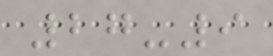27-9
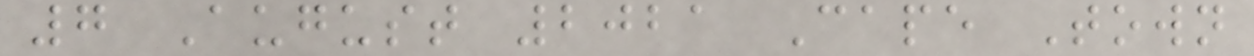7 August 2021 Cape Town
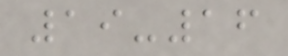19-16
